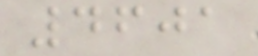4601
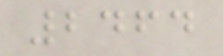2464
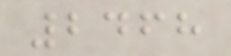2468
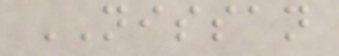NISSAN
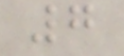7
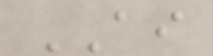AI
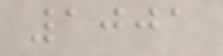1001
